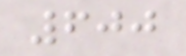600
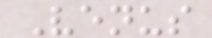Venus
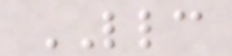LLC
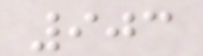903
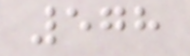578
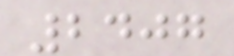2407
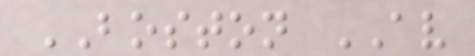BOSTON AV
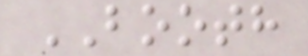BOOTH
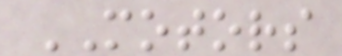MOTORS
